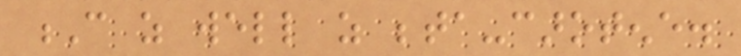C as well as beta-carotene.
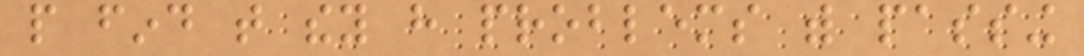people find that they have problems with passing
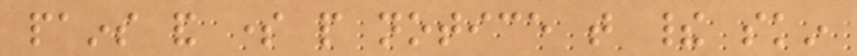pains and some people notice that their skin
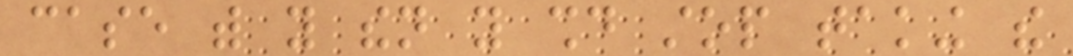case with you then you should stop taking the
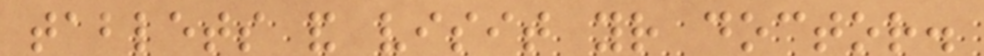tablets and visit your doctor.
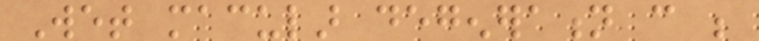Wet macular degeneration can be
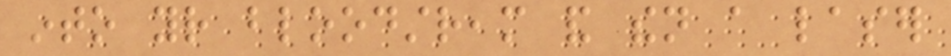into your bloodstream and then a laser
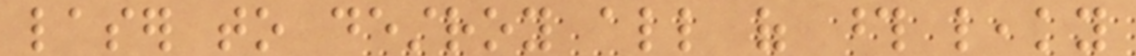laser to destroy all of those leaky
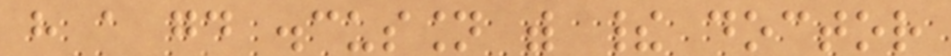have a good discussion with their doctor
